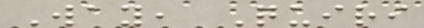Way, Quiri
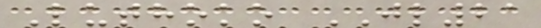Luthoko JL21
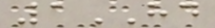1HD
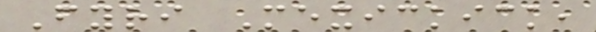Fyri Mexickick,
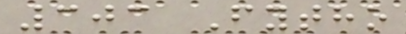303 Fytho
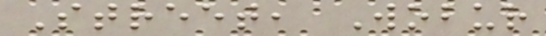Street, Wobur
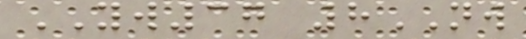YW37 8NW
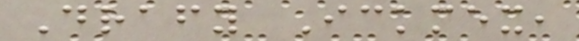Drafy Ickmex,
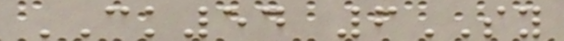CK54 6SY
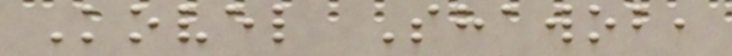Kovel Shawob,
